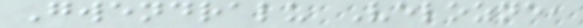Gwendralu Velozne,
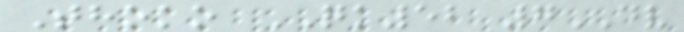Thoko QK52 7DV
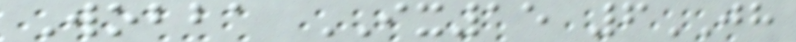Wobba IX15 6JH
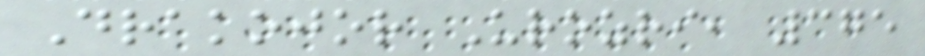Drakojor Urozri, 375
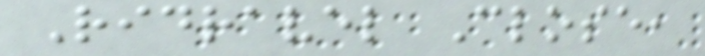Ridravel Close,
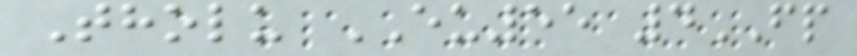Tholu EU55 4FP
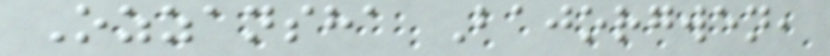Ozzansha Bajorgwen,
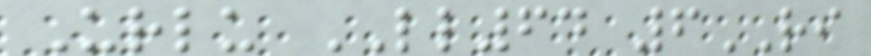Urlu LL64 6RI
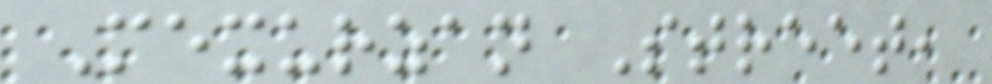Mexurzan Street,
